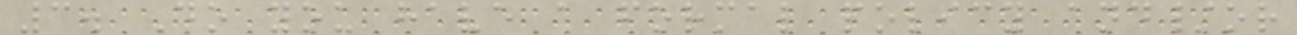3. Do you have a formal policy and/or
